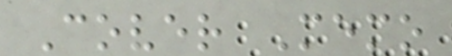Cover Memo
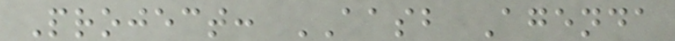Project: AASB Agenda
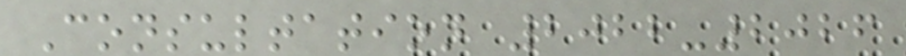Consultation 2022-2026
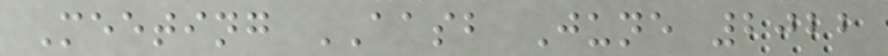Meeting AASB June 2022
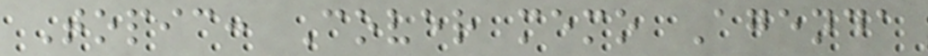Topic: Cover memo Agenda
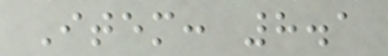Item: 8.1
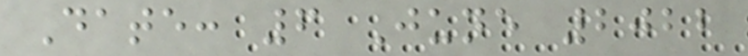Date: 6 June 2022
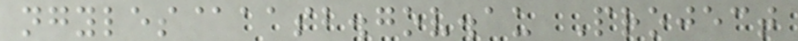ngyles@aasb.gov.au Project
